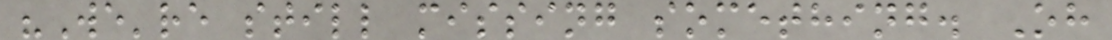"We're still missing something. Oh
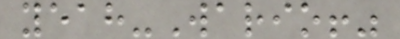yeah-Wario!"
